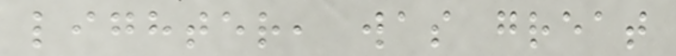lighter, was great
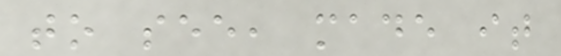to see, made it
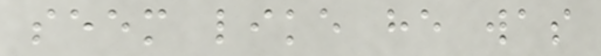seem like he was
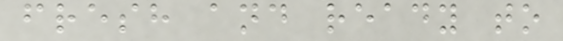fresh and ready to
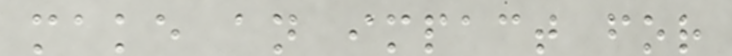make an impact for
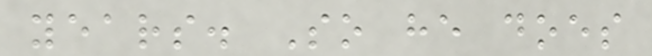years. So he does
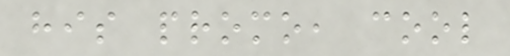his promo, cool
